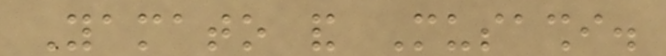Yamato and Musashi.
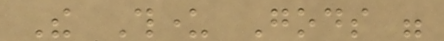The Thunder Gods were
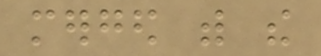merged with the
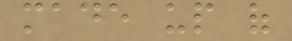made up of
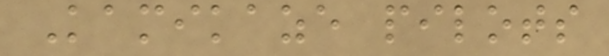Kamikaze pilots
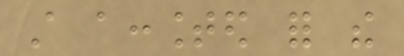still accounted for the
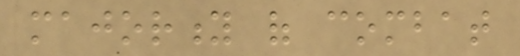majority of combat
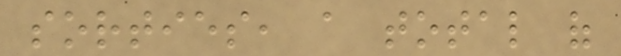sorties, a total of
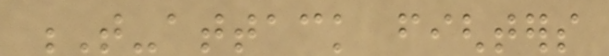T-attack fighters
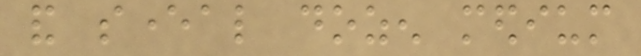and several dozen medium
